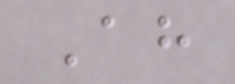Ah
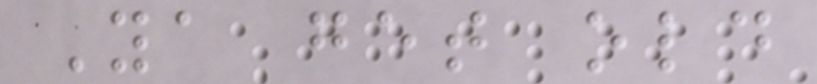Ya get old
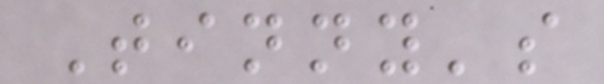Tinny's
